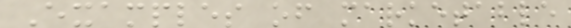Examples of marketable
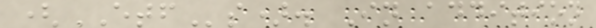(ETFs). In addition
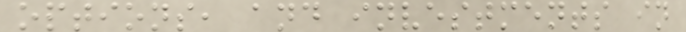options, and investments in
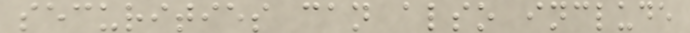securities can also include
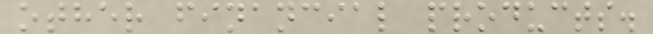other financial products.
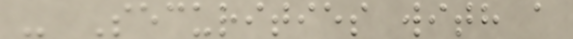- Securities with a
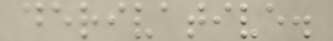derivative.
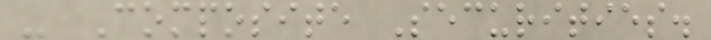- Composite Securities.
